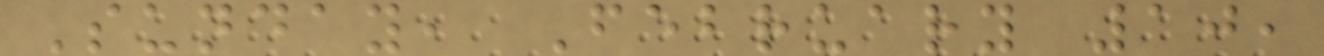Sunday, February 10,
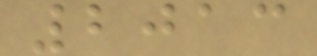2013
